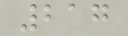217
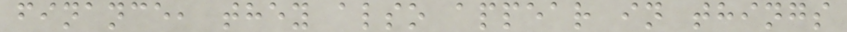finance, they also appear in things
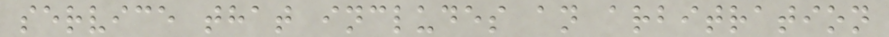service that includes an arbitration
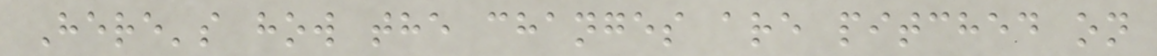Here's how the changes are pitched on
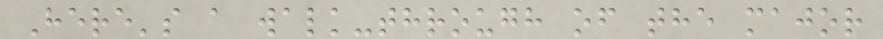Here's a walk-through of the major
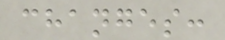changes:
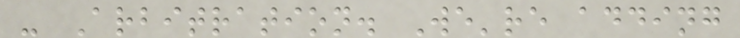- Arbitration. We're adding
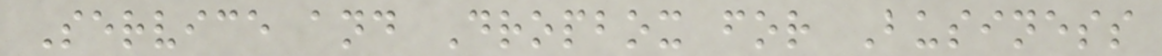Service and Dropbox for Business
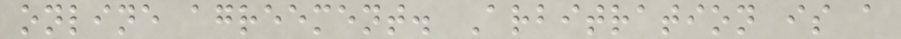online agreement. Arbitration is a
